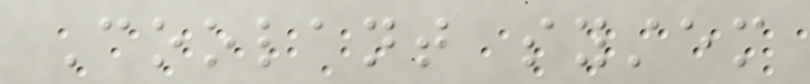Coolant system
